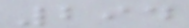294
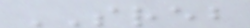SREB
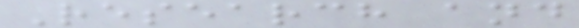Research and
